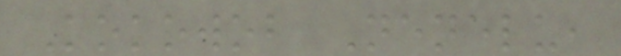Kokowob Nenelu,
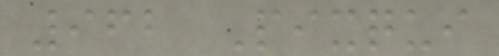962 Pixqui
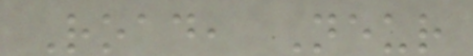Road, Neur
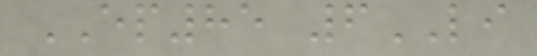EP85 6LI
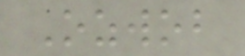Ozwob
